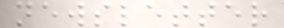newsletter
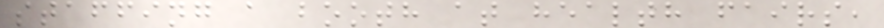staffing a booth at health fairs,
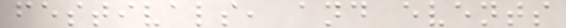festivals, and events
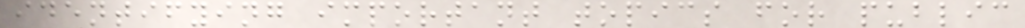identifying important topics for public
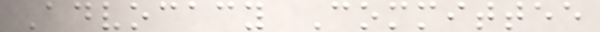Advocacy Committee
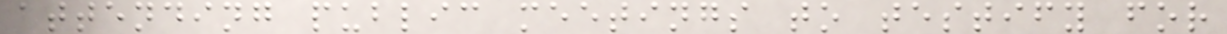attending public meetings to testify for
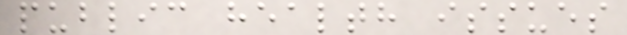public health issues
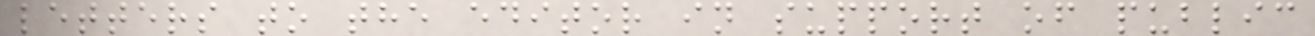letters to the editor in support of public
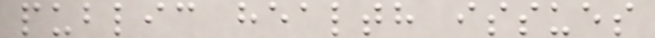public health issues
